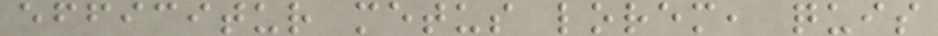efficitur metus lorem, quis
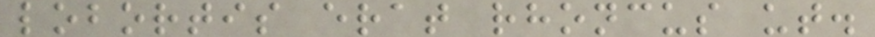lobortis erat rhoncus ut.
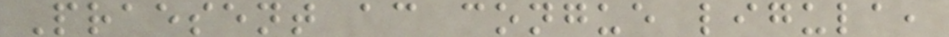Praesent ac congue ligula,
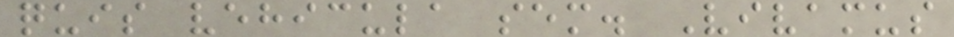quis vehicula sem. Vivamus
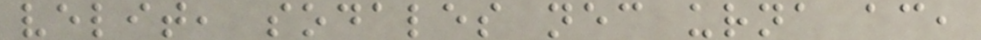velit, sodales nec urna ac,
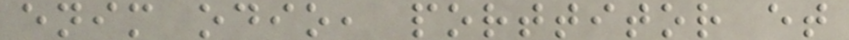enim odio, porttitor et
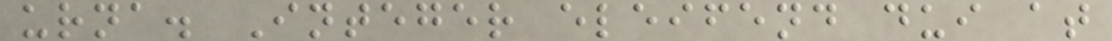urna. Integer eleifend dui at
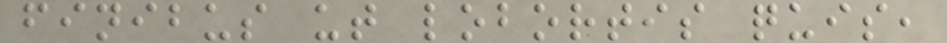finibus ut lobortis quis,
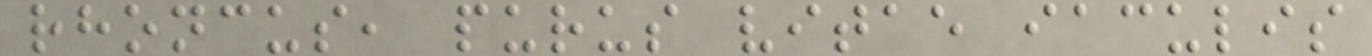rhoncus, purus vitae iaculis
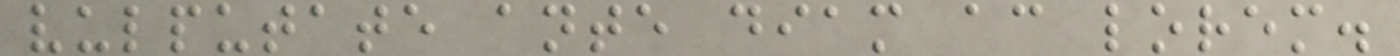vulputate ante diam ac lorem.
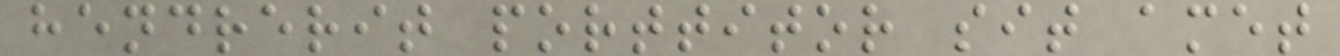hendrerit porttitor sit amet
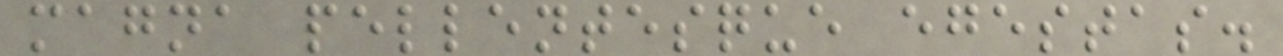magna pellentesque egestas.
